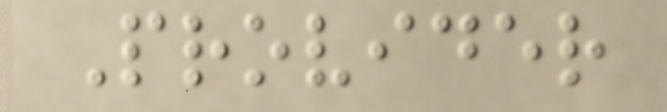Provider
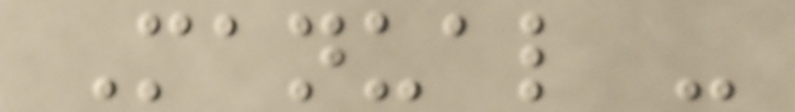Manual -
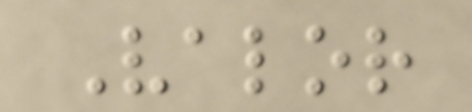Valor
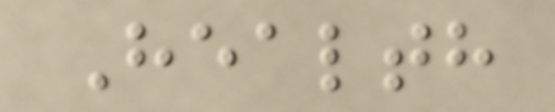Health
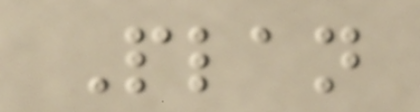Plan
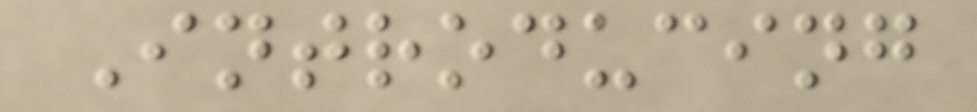Introducing
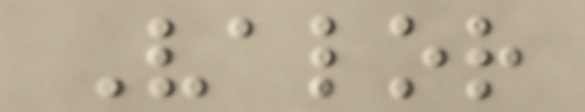Valor
